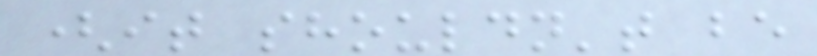(it shouldn't be
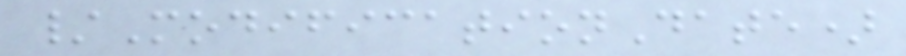/ModificationDate)
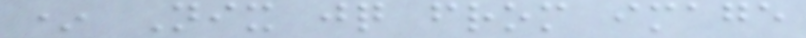* Nix jq from image
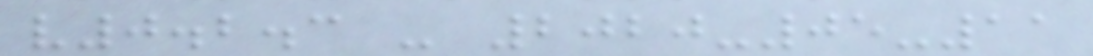v0.2.3 - 2020-05-11
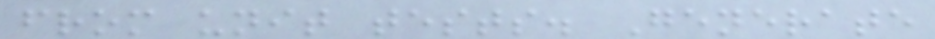from unit tests. Generate
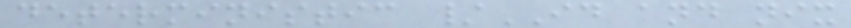deterministic /ID and nix
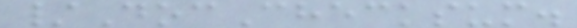/DocChecksum.
